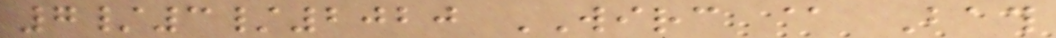7/3/2020 WIRC @ Bath
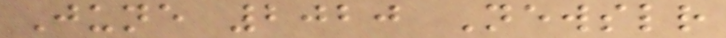June 2020 Newsletter
